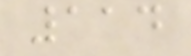114
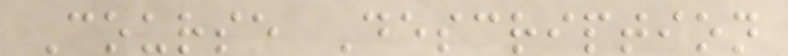Course Description
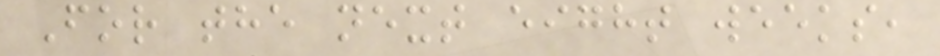For the next eight weeks,
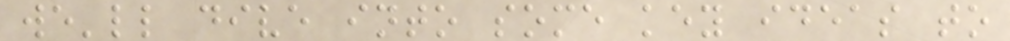we'll dive into some key ideas to
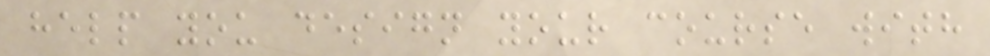help you design your course with
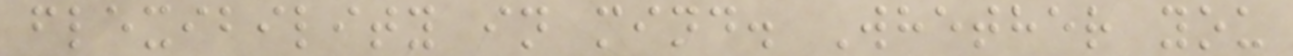flexibility in mind. Whether you
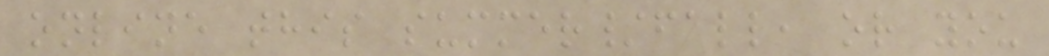online this summer/fall, or you
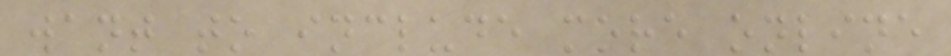want to include more online
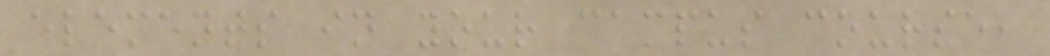elements in your campus course,
